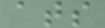ats
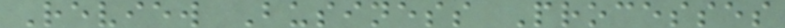Review Business Processes
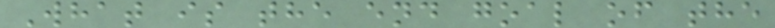What is the end goal of the
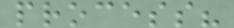process?
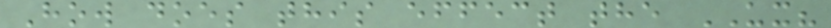How does this effect the UX?
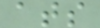ats
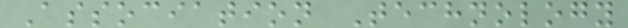Association Technology
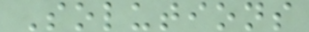Solutions
